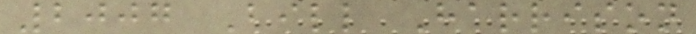2007 Bill Harrison
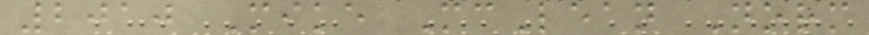2010 Mike McLean Norm
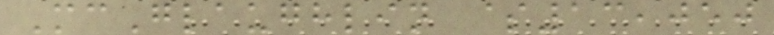McGlaughlin $13,050
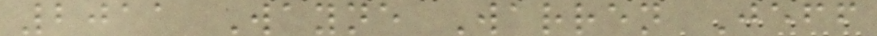2011 Wayne Warren Jeff
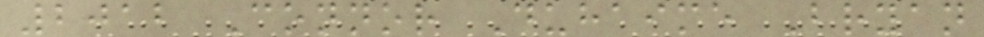2012 Connor Duhaime Bryan
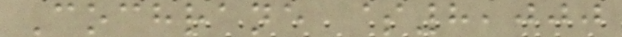Cochrane $8,000
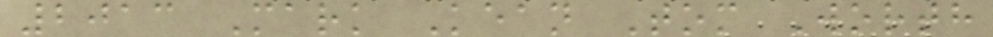2013 Mark Kean Tom Worth
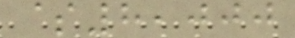$8,000
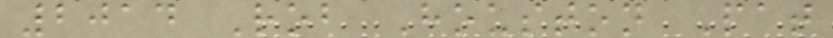2014 Rob Houston Pat
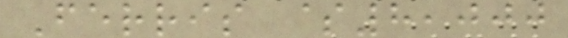Ferris $8,000
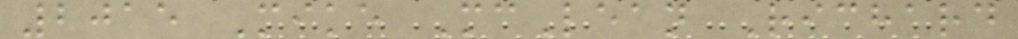2015 Mike McLean Richard
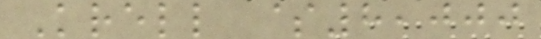Krell $8,000
